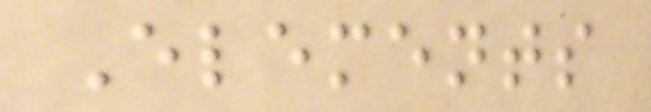Elements
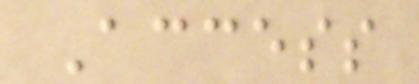Access
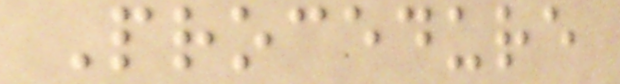Procedure
